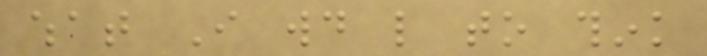what I would like to think
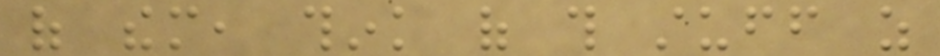of them, think of this stuff as
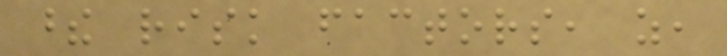these risk factors, as,
